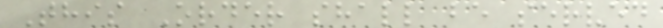This Order shall be served
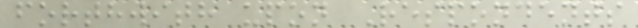forthwith upon Respondents
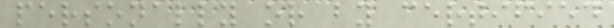personally or by certified
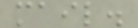mail.
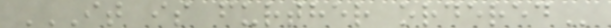IT IS FURTHER ORDERED
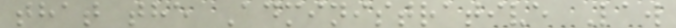that the Administrative Law
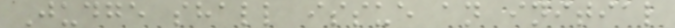Judge shall issue an initial
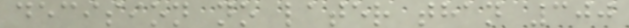decision no later than 300
